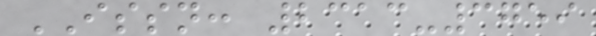ISSN: 2313-3759
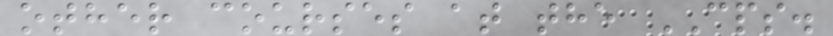other courses at the CPS.
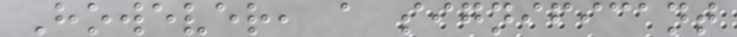However, a significant
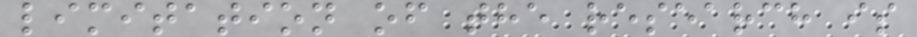limitation of the research is
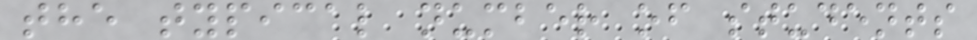the typical number of students
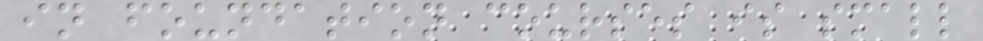in foundation courses is small
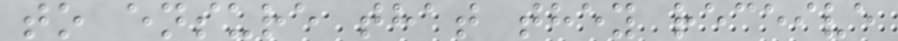to ensure that they receive
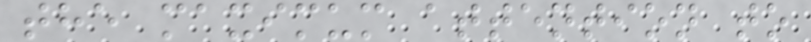the maximum attention to
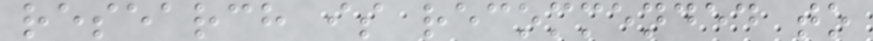research is recommended to
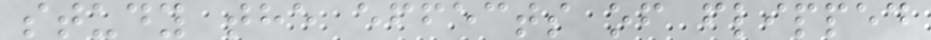study the effects of flipped
